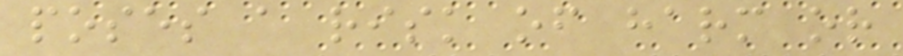poses a risk of harm or
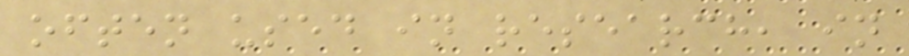often used in research, in
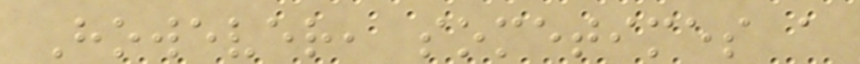However, sometimes a
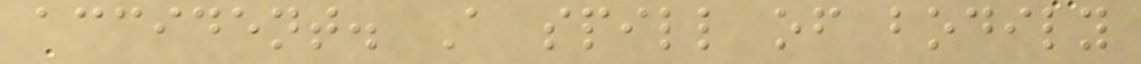accident. A spill of bodily
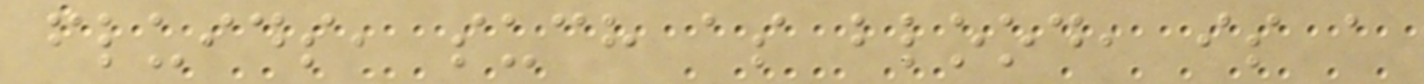fluids, such as blood, is a
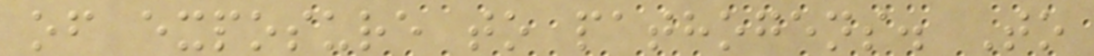of exposure to pathogens. To
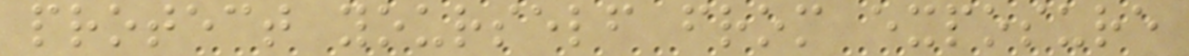protect yourself from exposure
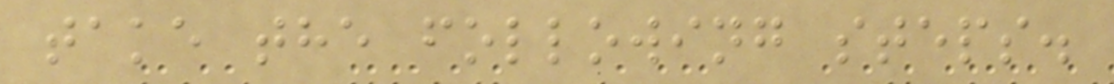take the following steps.
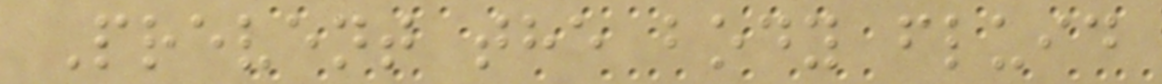Prevent the body fluid
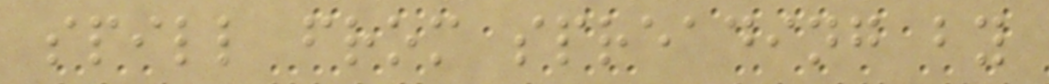spill from spreading by
